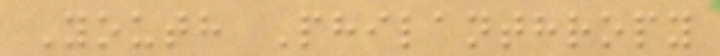Youth Philanthropy
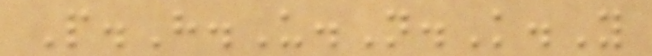P.H.U.N.K.Y
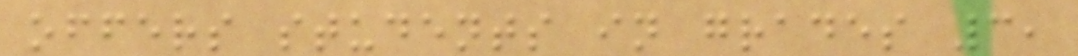offers students in grades 3,
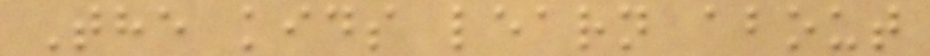The kids learn about
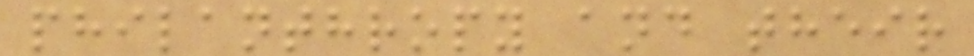philanthropy and their
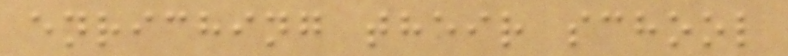enriching their school
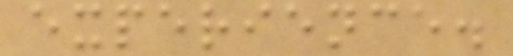experience.
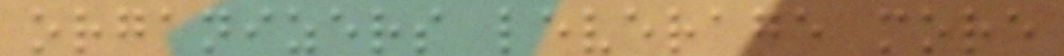organizers leverage more
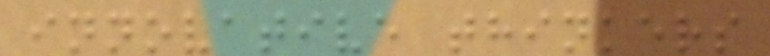innovative thinkers
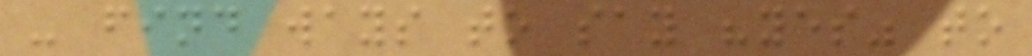- find ways to say "yes" to
